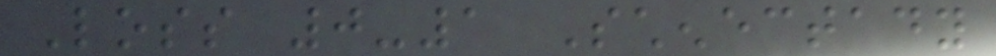Loss 0-1 Schenectady
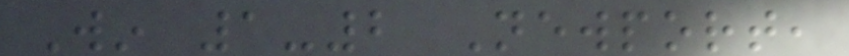Win 1-2 Newport,
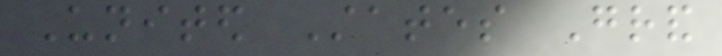United States Grand
